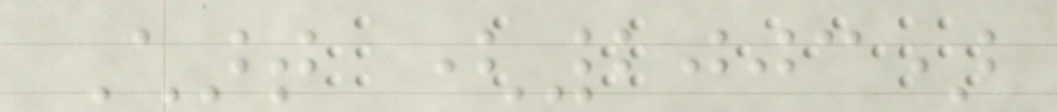Chart (2003)
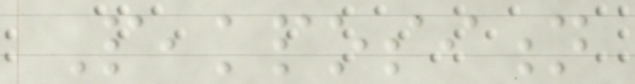Peakposition
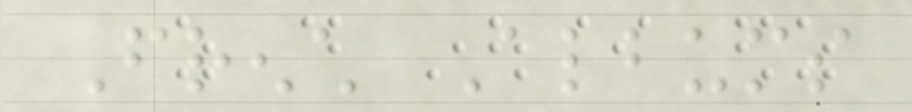French Albums
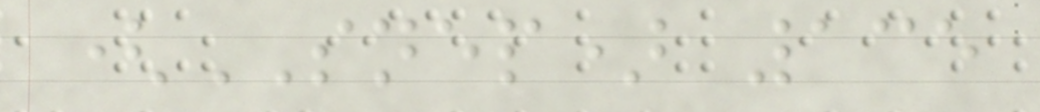(SNEP) 135
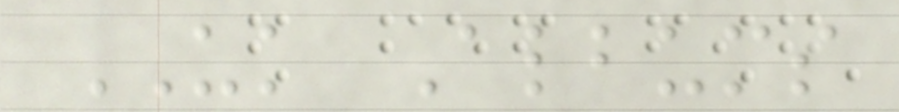UK Albums
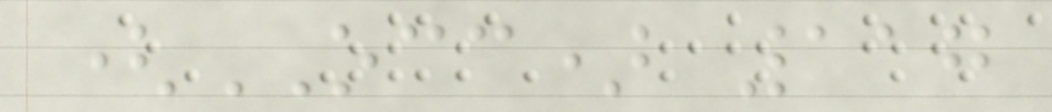(OCC) 117
